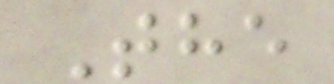The
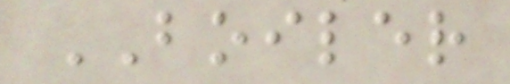BOILER
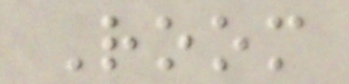Room
